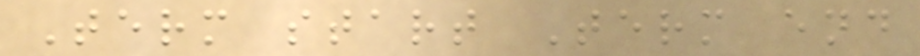Term start Term end
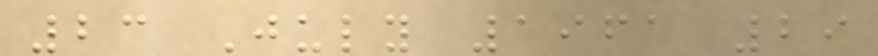23 July 1961 29
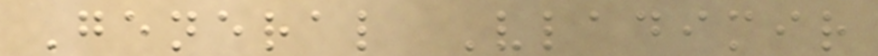General Vladimir
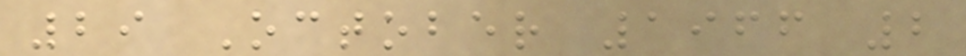29 October 1966 2
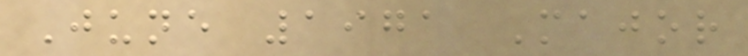June 1971 Major
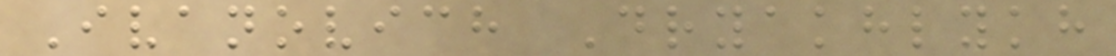Ivanovich Dryakhlykh
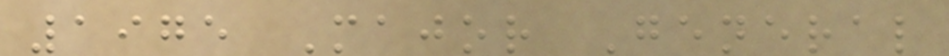1975 Major General
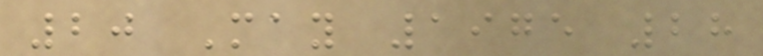20 May 1975 28
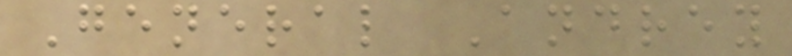General Andrey
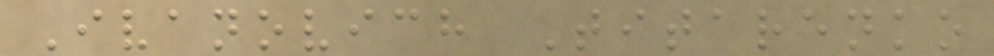Ivanovich Titarenko
